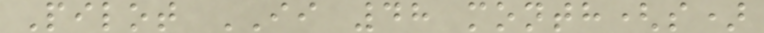Pilot II 48 month(s)
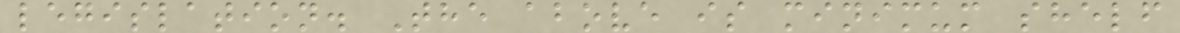legislation. The above is minimum shelf
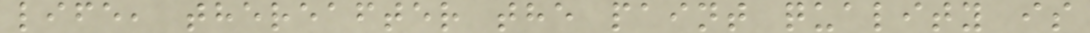life, thereafter the paint quality is
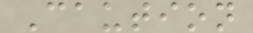Caution
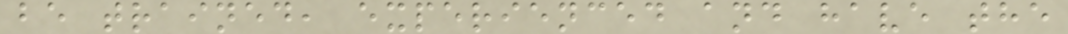be trained, experienced and have the
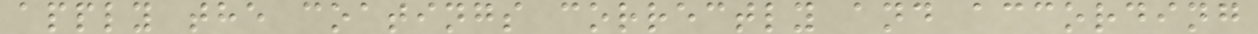apply the coatings correctly and according
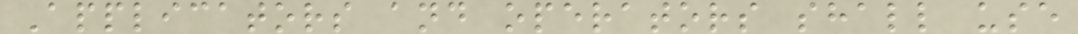Applicators and operators shall use
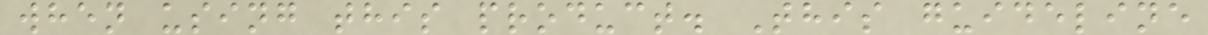when using this product. This guideline
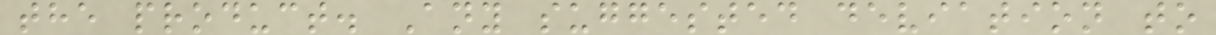the product. Any suggested deviation to
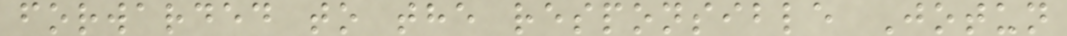forwarded to the responsible Jotun
